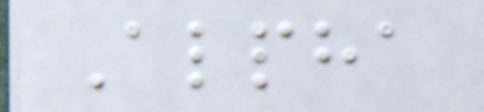Alpha
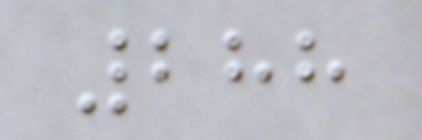288
